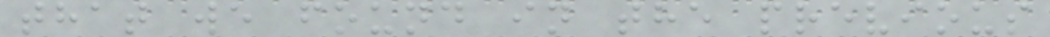that we found in the previous
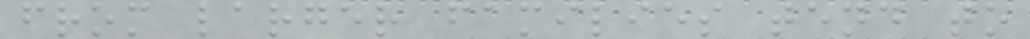from larger families tend to
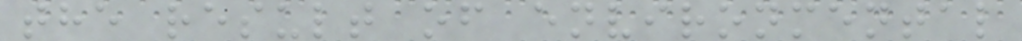the result of environmental
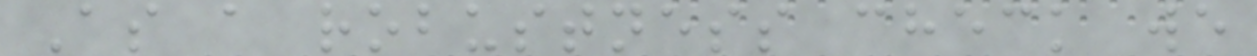As a robustness check we
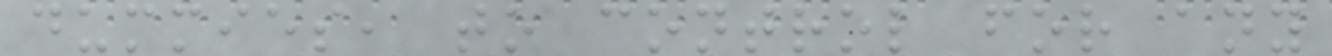dummies, to control for any
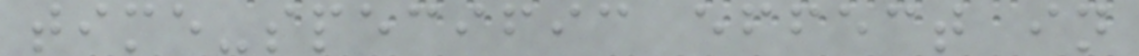time-specific effect in
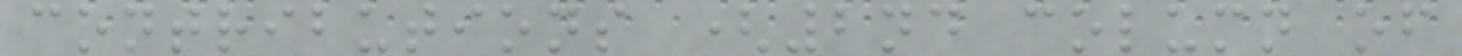contributions (2nd column of
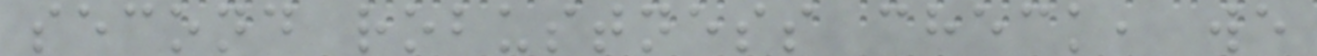second robustness check, we
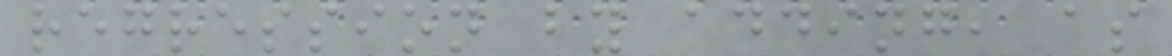regression by adding, as
